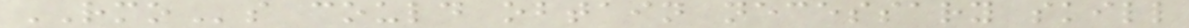RMOs could obtain necessary skill
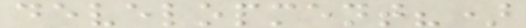development?)
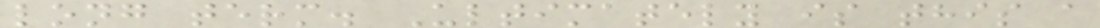long term. Ultimately is this a
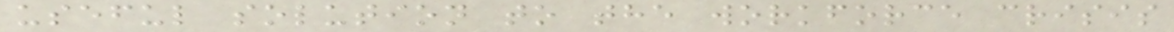useful solution to the workforce crisis
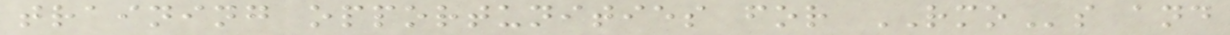training opportunities for RMOs and
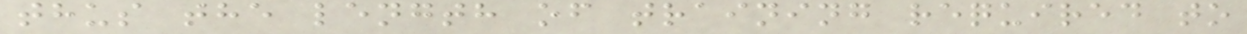thus the length of training required to
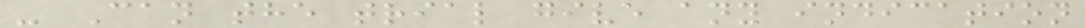- Can the trial give any indication
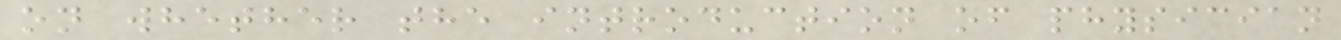on whether the introduction of physician
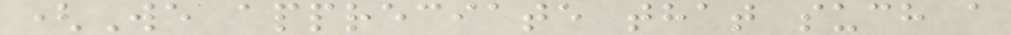(We appreciate that such a
